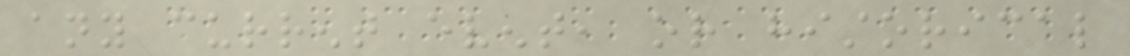any current event, or historical
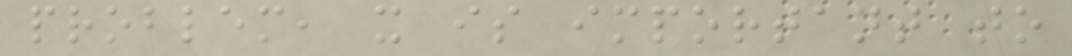problem, it is important to
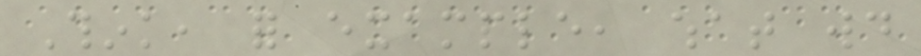Think, for example, what would
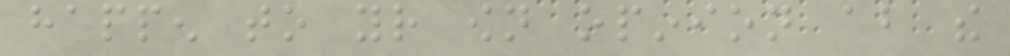happen to your own opinion about the
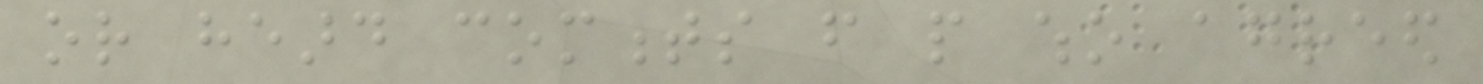or heard comments from people who agreed
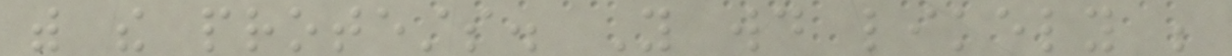with the protests. You would likely be
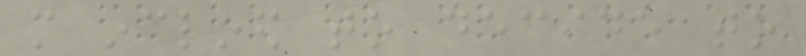more inclined to decide to
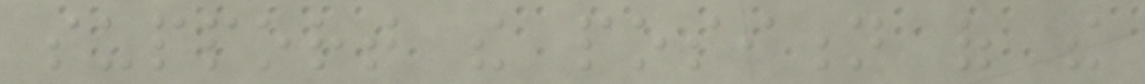support the position of the
